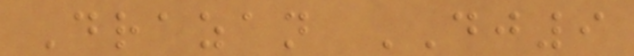Drazan DJ9
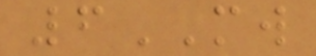6MW
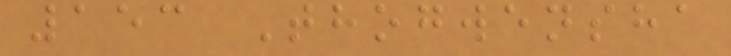153 Thogwensha
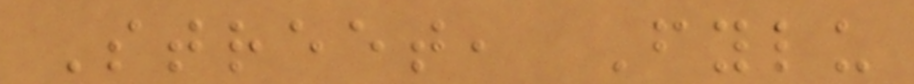Street, Fylu
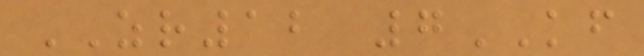ZR12 7KF
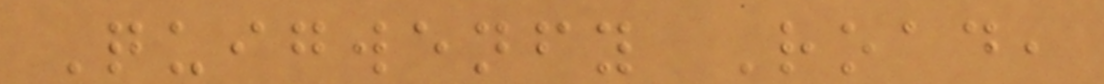Quigwenfy Road,
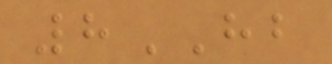8HB
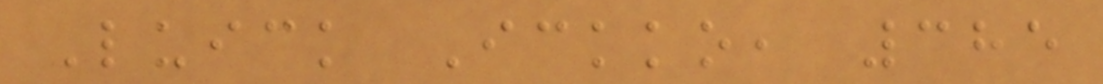Luick Ickko, 385
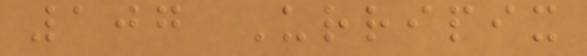107 Urripix
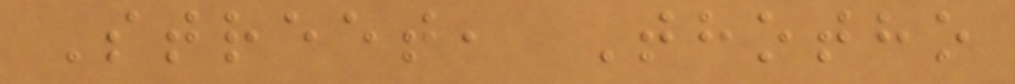Street, Thotho
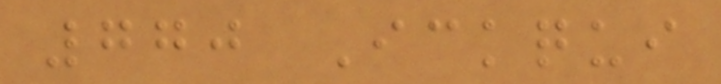770 Ickqui
